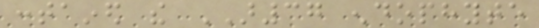contained the AR37 endophyte
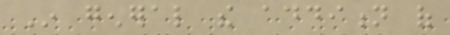In general the addition of
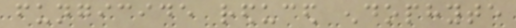fungicide reduced endophyte
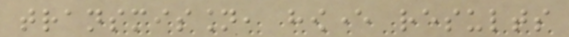transmission, however results
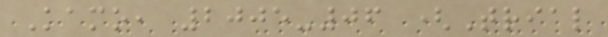Kamo, 2005-06 (Trial
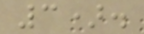3).
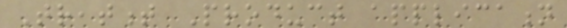Treatment Product application
